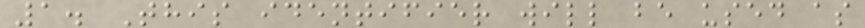1. This identifier will be used as
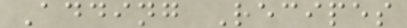Adding Recipes
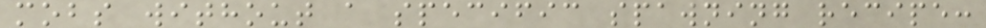mobs without a specific spawning recipe:
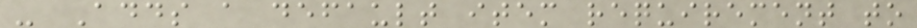- Adds a default item requirement to
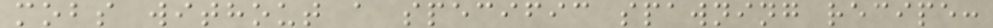mobs without a specific spawning recipe:
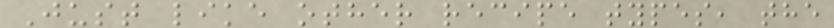Just like other recipe types, the
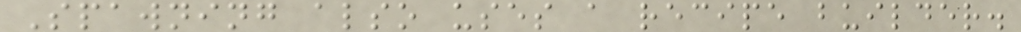Spawning also uses a recipe builder.
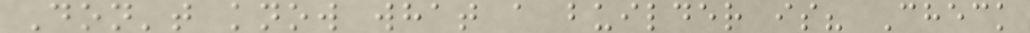Don't know what a builder is? Check
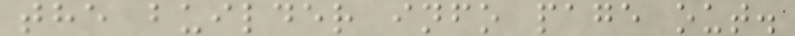the builder info page out.
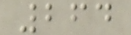264
